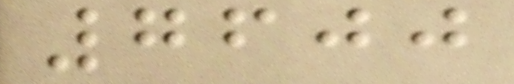7600
